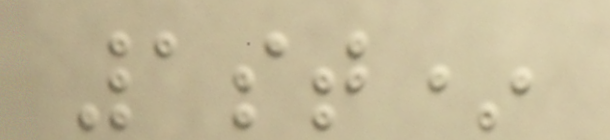1st*
